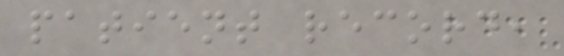patient record,
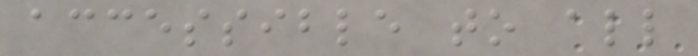accessible to all
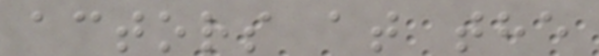actors at the
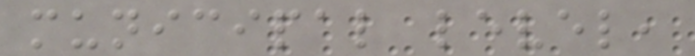municipal level,
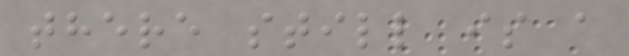there still is a
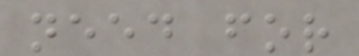need for
